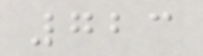723
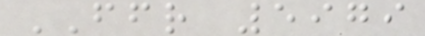FFR 5979
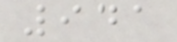941
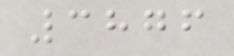3876
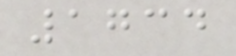1734
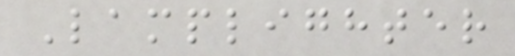Lamplighter
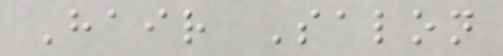Hair Salon
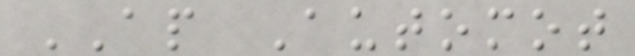AP Automot
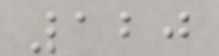120
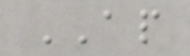AP
